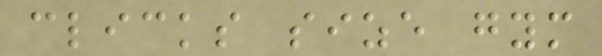clicks size gym
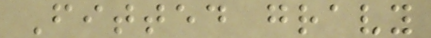Fitted gravy
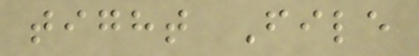tight File
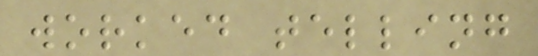worked telling
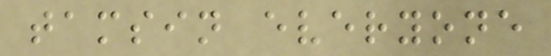tamsin everyone
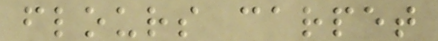flours carpet
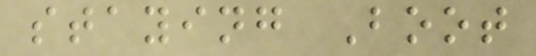staying Boot
